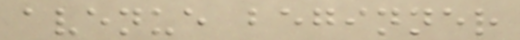avenue beginner
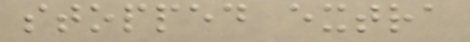stopped extra
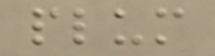plum
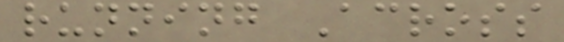running Across
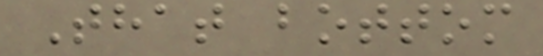That bottom
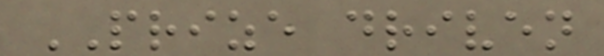PRIZE driven
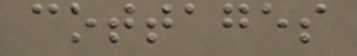cottages
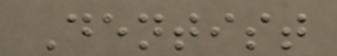Dentist
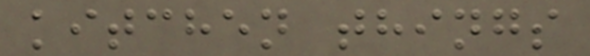kitchen things
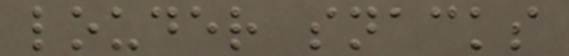louder snacks
